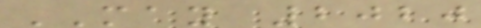MAY 2020
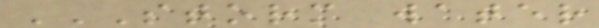STORM WATER
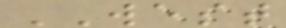WEST
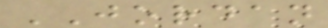JORDAN
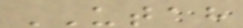UTAH
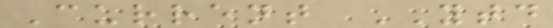Current YTD
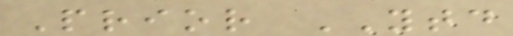Prior YTD
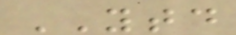YTD
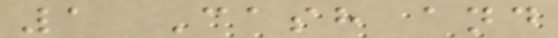1 Cash and
